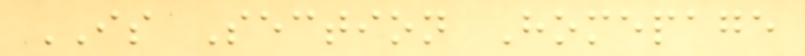IS Section Homepage
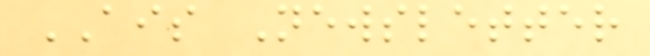AIS Newsletter
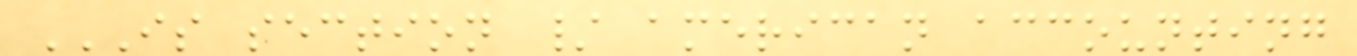IS SECTION / AMERICAN ACCOUNTING
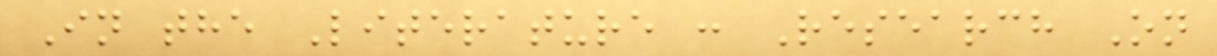In the Literature : Research On
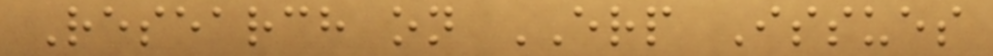Research on ERP Issues
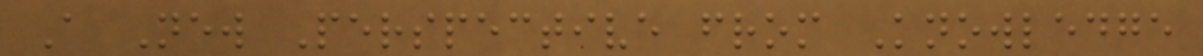A New Perspective from Knowledge
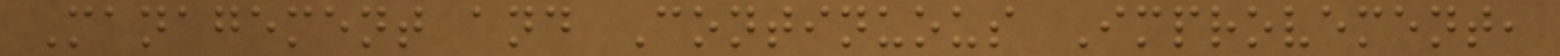Management and Continuous Improvement,
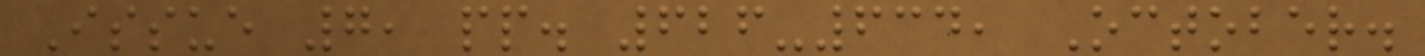Issue 7, pp. 626-634, October.
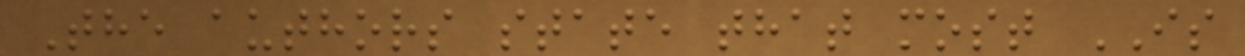The authors state that most IS
